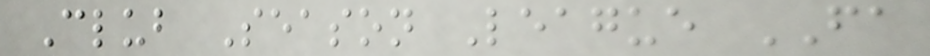Club Season League FA
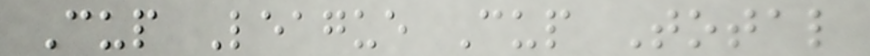Cup League Cup Total
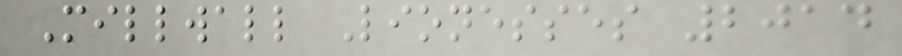Millwall Lionesses 2014
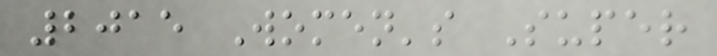2015 Women's Super
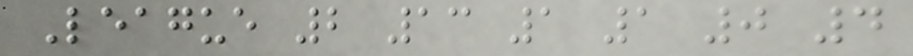League 2 13 1 1 0 4
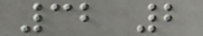32 2
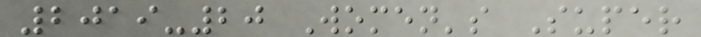2019-20 Women's Super
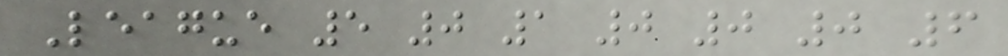League 5 0 1 0 0 0 6
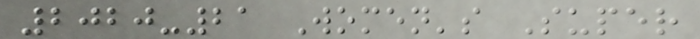2020-21 Women's Super
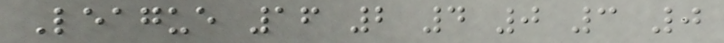League 16 2 4 0 3 0
